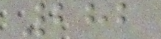282
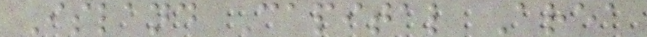Island Capital Area
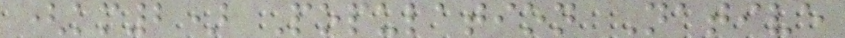(km2) Population Native
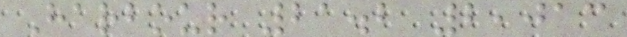Harbour 21.2 2,013
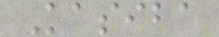Kasiba
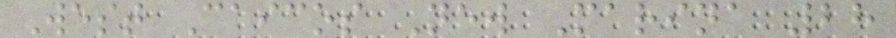West Caicos New Marina 28
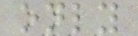only
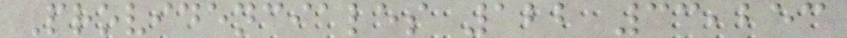Providenciales 122 33,253
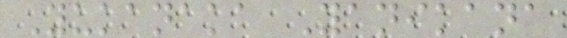Yukanaka Yanikana
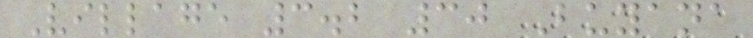Village 3.2 30 Buyana
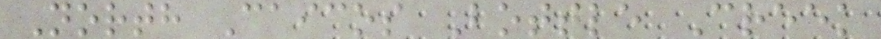North Caicos Bottle Creek
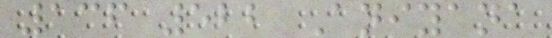136 522 Aniyana
